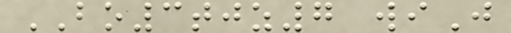BO3tjz7 wiJ
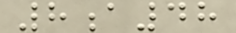8a48
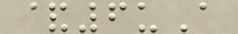&6uA
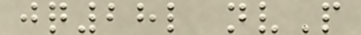jq28l nvP
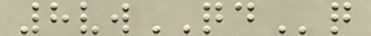8vwQDq
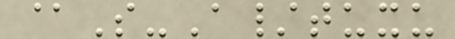@S-A/tuxu
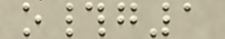o#g1
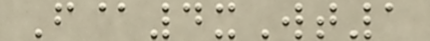F@4xWt1
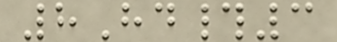8Hd#3
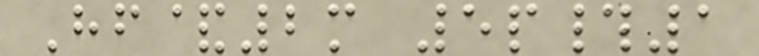Hf&2m 5p#1
